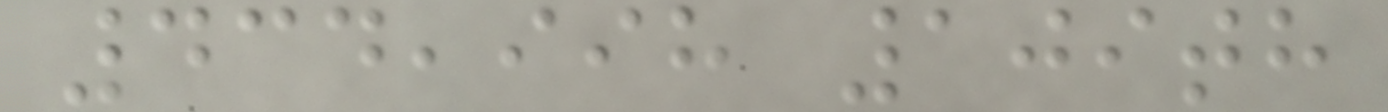434,998 109th
